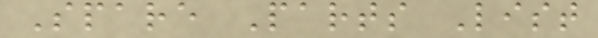Spare Parts List
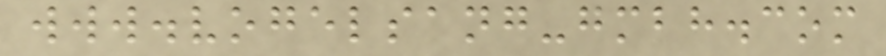www.vogelsang-gmbh.com
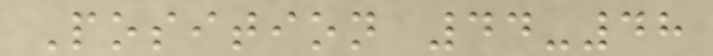Position 44-48
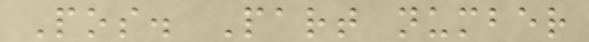Pos. Part number
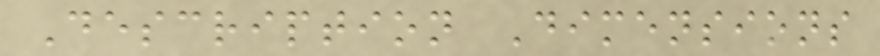Description Dimensions
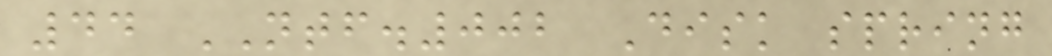44 NTF.002 Disk spring
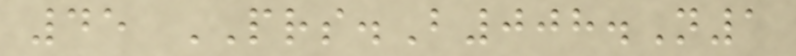45 PRS.B008.N1
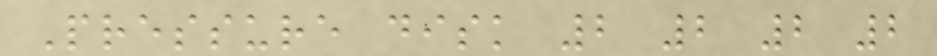Pressure disk 2 2 2 2
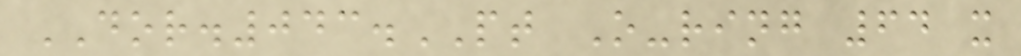DOR.043.PT O-ring 64 x
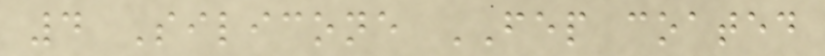4 Silicone FEP coated
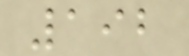192
